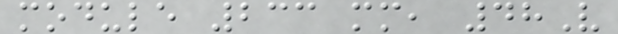module 233 mm, 48V
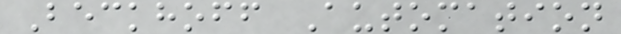Beckhoff Automation
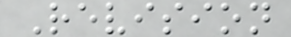Revision
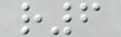r6
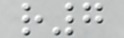r7
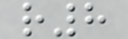r8
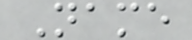Name
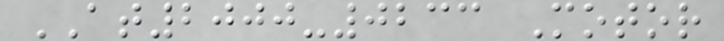AT2000-0233 Motor
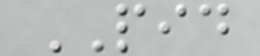PID
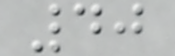40
